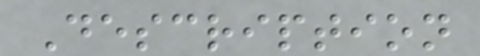Description
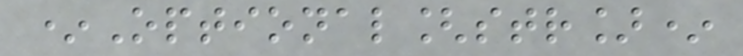*Optional[str]*
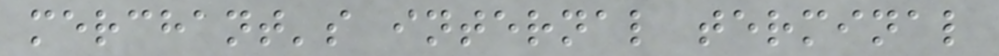merchant's internal terminal
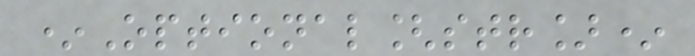*Optional[str]*
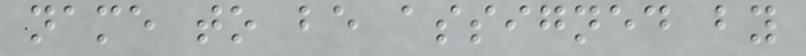name to be assigned by
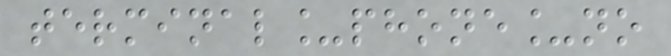terminal_phone_no
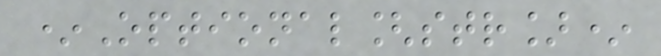*Optional[str]*
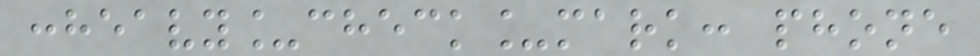:heavy_check_mark: phone
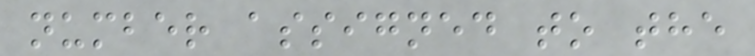number assigned to the
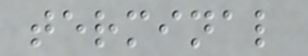terminal
